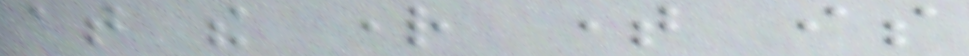at the right time is
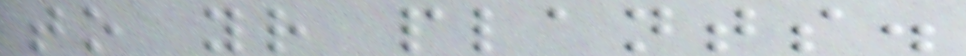to your plants.
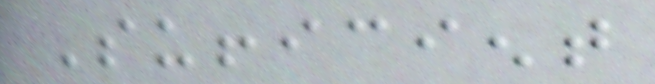Sufficient
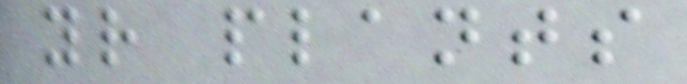your plants
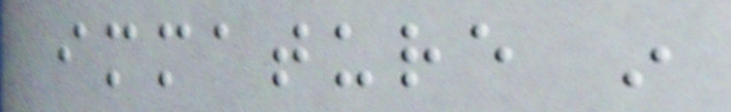immature in
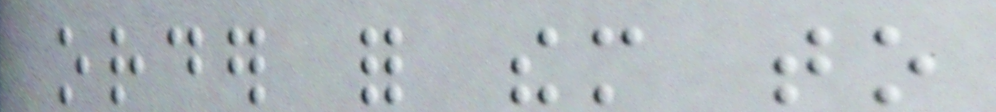order for them to
